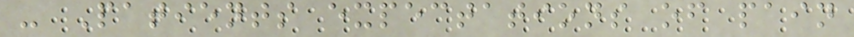- Patients expectations of pain
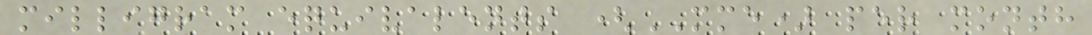milligram equivalents (MME) per month
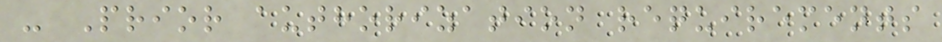- Prior authorization requirements
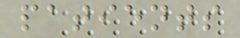patients
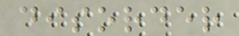disorder
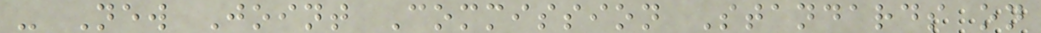- New Joint Commission Standards on
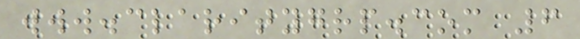www.claritygrp.com 6
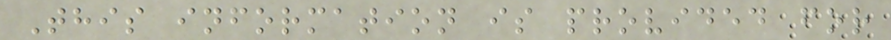This information is provided for
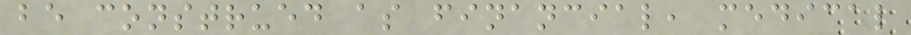be construed as financial, medical
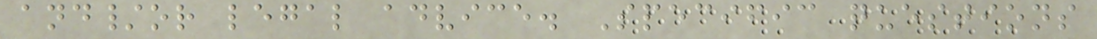and/or legal advice. Specific questions
